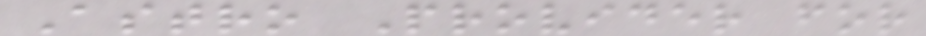Astro Provider for
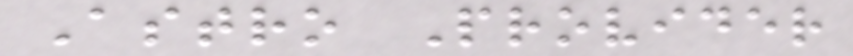Astro Provider
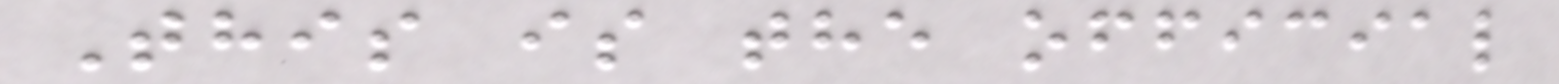This is the official
